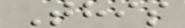This
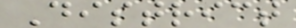District
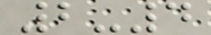2-4
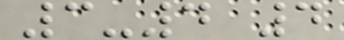3-4 4
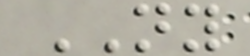NY
